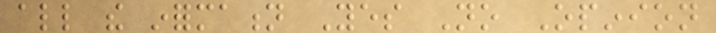all the information Yes No Opinion
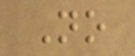No
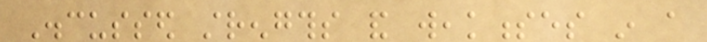Discussed strengths and weaknesses in a
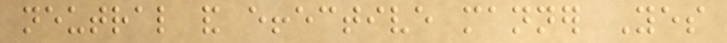neutral and effective manner Yes
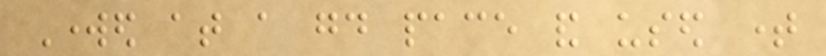Worked at a good pace and used time
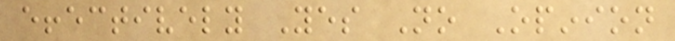effectively Yes No Opinion
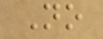No
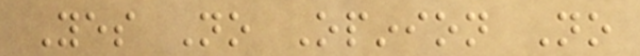Yes No Opinion No
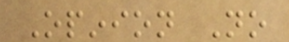Opinion No
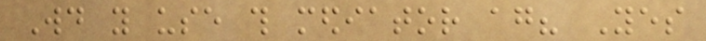Would you use this mediator again? Yes
